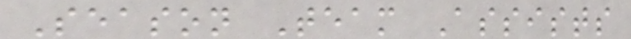Season Team Assists
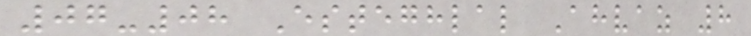07-08 Esteghlal Ahvaz 8
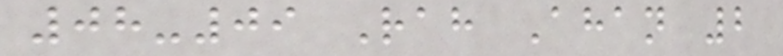08-09 Rah Ahan 2
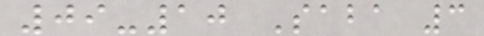09-10 Saba 3
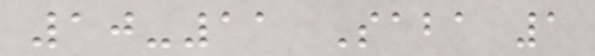10-11 Saba 1
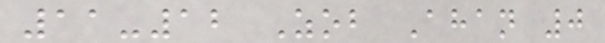11-12 Zob Ahan 0
